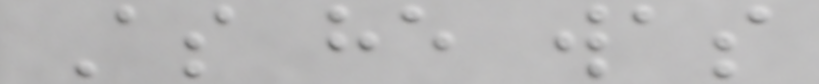As he was
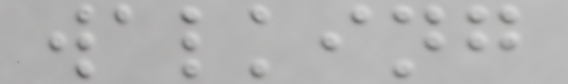walking
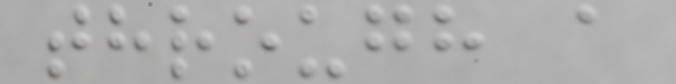through a
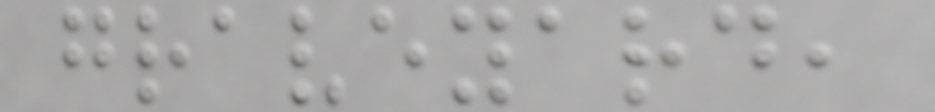graveyard,
